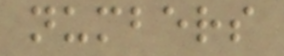numbers
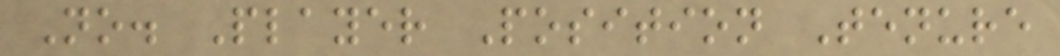No. Player Position Tenure
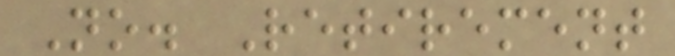No. Retirement
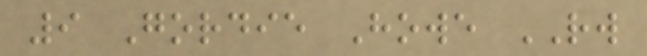9 Gordie Howe RW
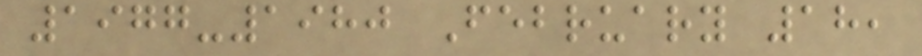1977-1980 February 18,
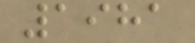1981
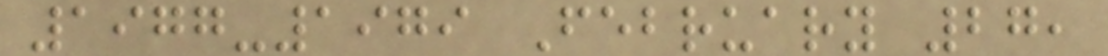1977-1979 February 27,
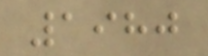1980
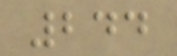244
